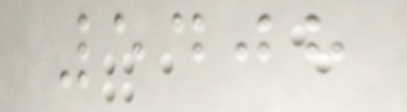5408
